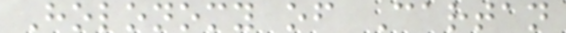Holonomy of Cartan
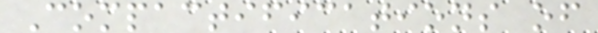Compactifications of
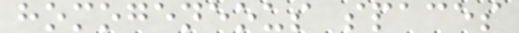homogeneous spaces
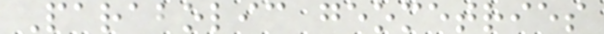Parabolic geometries
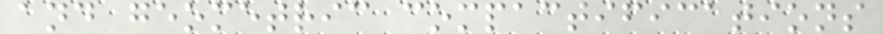and geometric compactifications
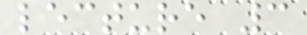lecture 3
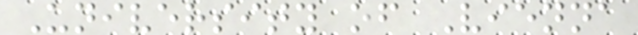University of Vienna
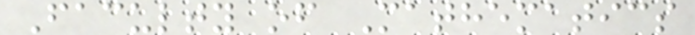Faculty of Mathematics
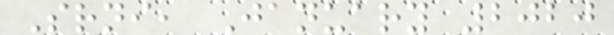Srni, January 2020
